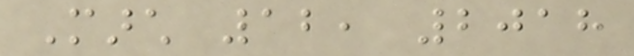March 12, 2018
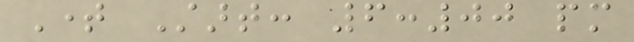Time Start: 6:00 pm
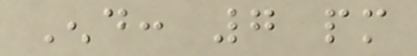End: 7 pm
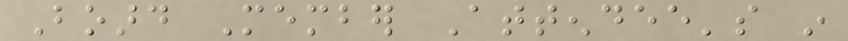Board Member Attendee's in
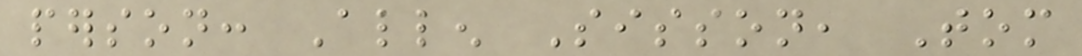person: Allen Sisson, Tom
